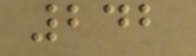242
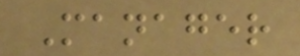Manager
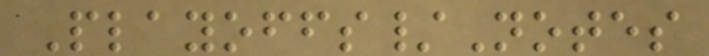Playoffs/Notes
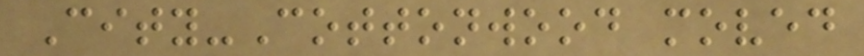City-Cottonwood moved
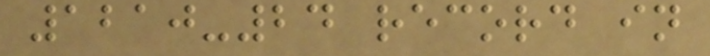1210-24 record in
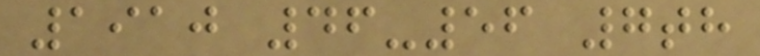1910 46-56 7th
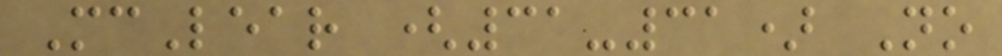McLear (31-31) No
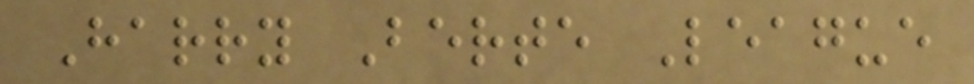Harry Berte League
